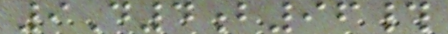9D4b96#
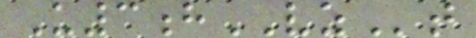U3hVZt
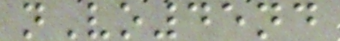nVo45nd
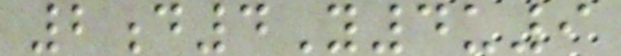2d4Y4u9
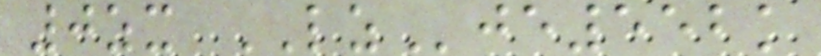0zx LZje552k
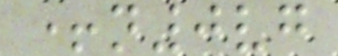+n0vg
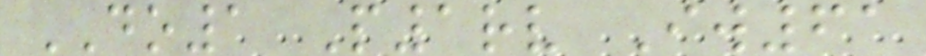DO1 P1rv Iw61
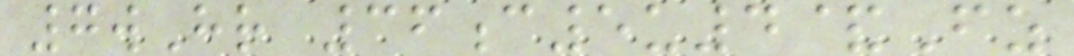7wHr 36c5u4&Fz
